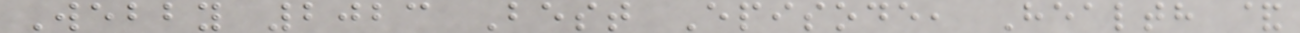Webby 2023 Best Episode, Health &
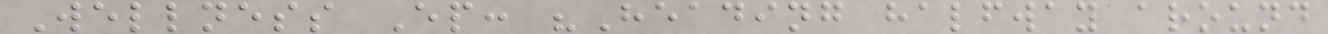Wellness Ep: "Heading halfway around
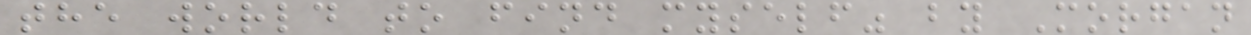the world to find myself" by Morgan
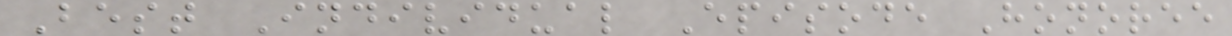Best Individual Episode Honoree
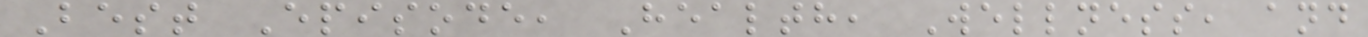Best Episode, Health, Wellness, and
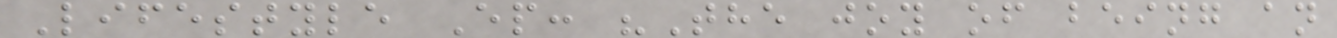Lifestyle Ep: "The joy of being an
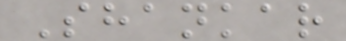Shankar
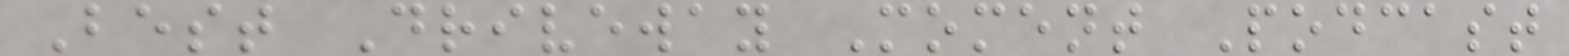Best Driveway Moment Podcast
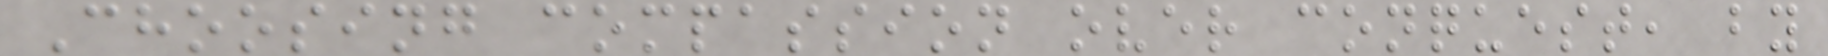Choosing compassion over conquest, by
